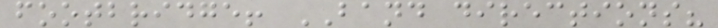footbridge! BAND directions?
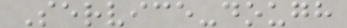Service-dough
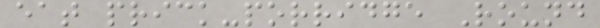eat prick-porridge Round
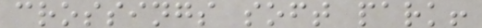crossings soft park!
